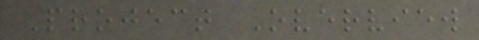Project Overview
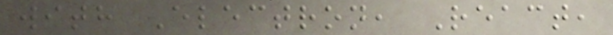with Electron, React,
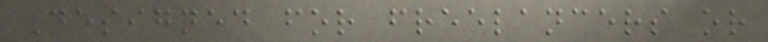Designed for freelancers or
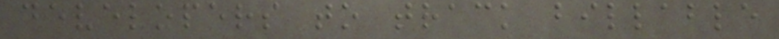developers to track billable
